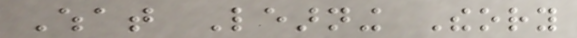What Learning Theory
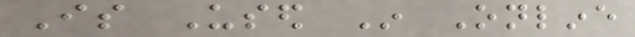Is Used In Online
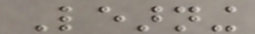Learning
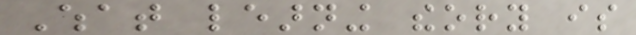What learning theory is
